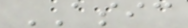ASIC
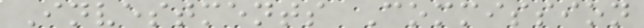Investments Commission
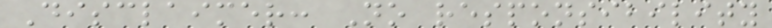Disclaimer: No responsibility
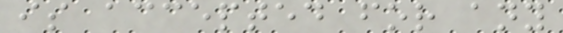is accepted for any
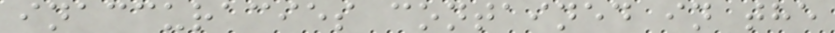inaccuracies contained in the
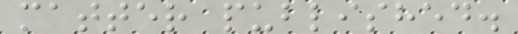matter published.
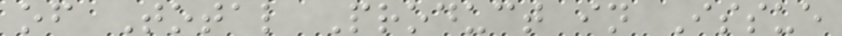of Total Product in Issue
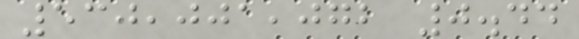530,001,072 0.44
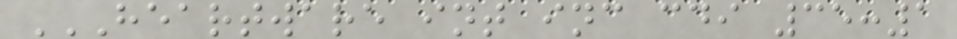HEARTWARE INT INC CDI 35:1
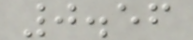0.56
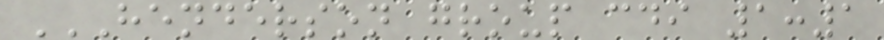HENDERSON GROUP CDI 1:1
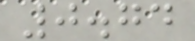0.74
